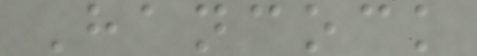Hancock
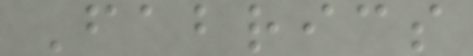Fabrics
